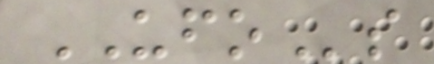UFOs
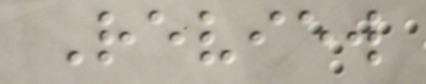Review
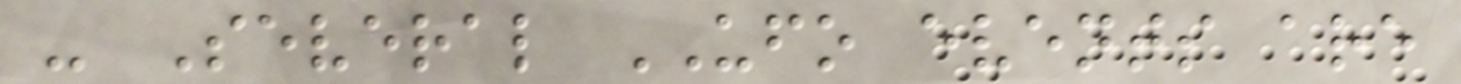- Several UFO events are
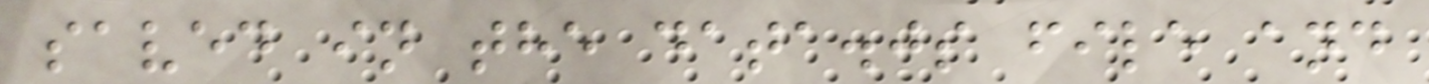saved in the data.js file and
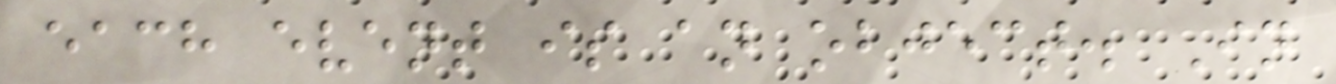each event is an object. In
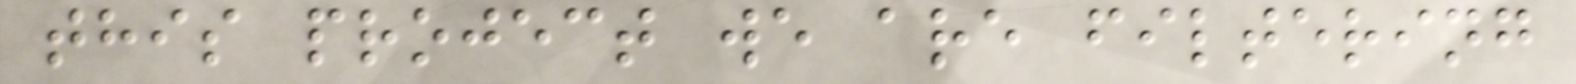this project we are filtering
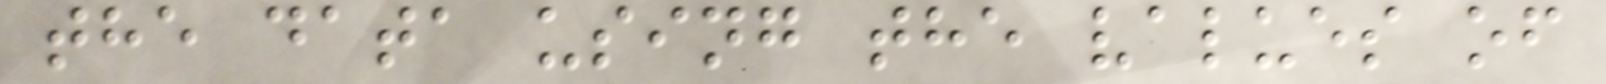the data using the values of
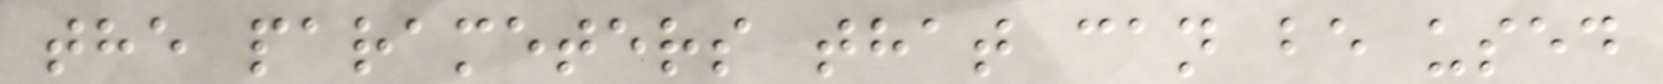the parameters that can be used
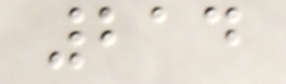214
